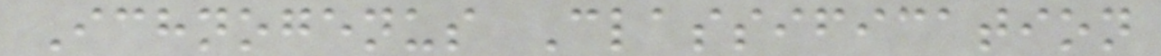Ichnogenus Classification
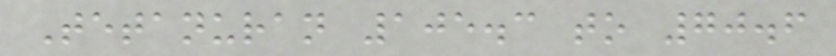Tetanuran 105.3 to 70.6
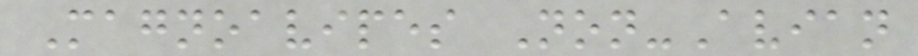Magnoavipes Non-Avian
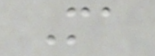Ma
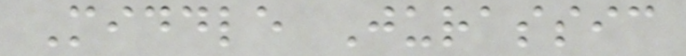Middle Jurassic
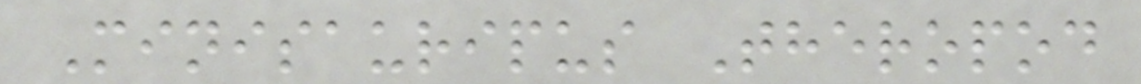Minisauripus Theropod
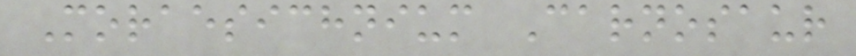Moraesichnium Carnosaur
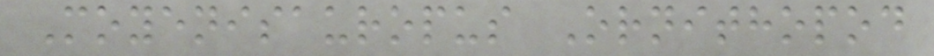Moyenisauropus Ornithopod
